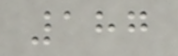187
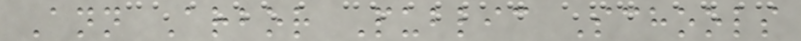Ann Arbor Public Schools
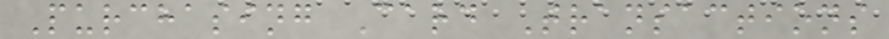Purchasing Card Transactions
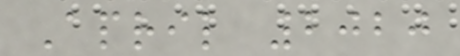April 2020
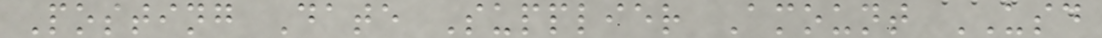Posting Date Supplier Amount USD
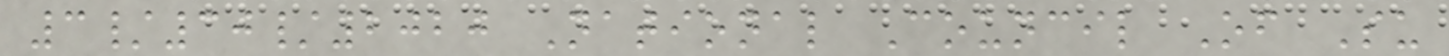3/30/2020 National Council Of Su
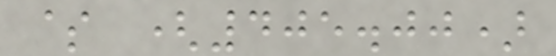$ (405.00)
